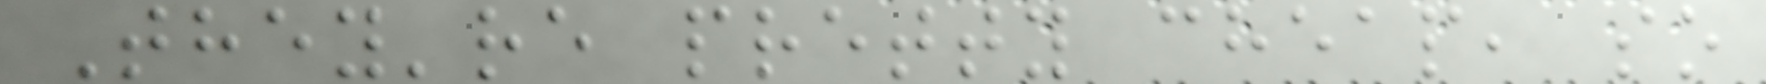They're pretty cheap, so
